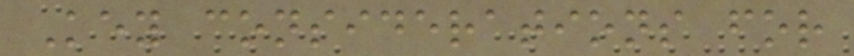Key considerations for
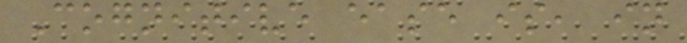Cognitive ease is, in
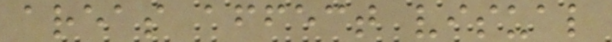areas affect visual
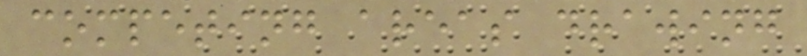competing areas drawing
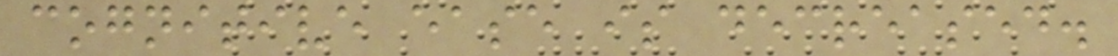cognitive ease is decreased.
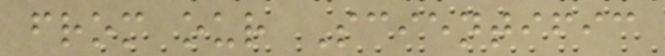from our Scientific
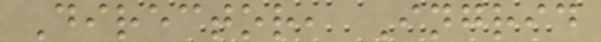Director, Ingrid
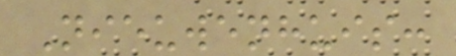Nieuwenhuis:
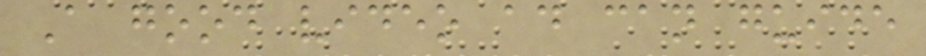A good video ad can guide
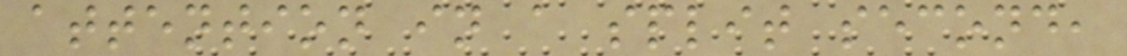attention in a split second,
